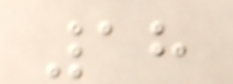18
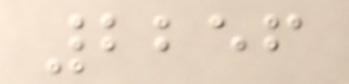2256
